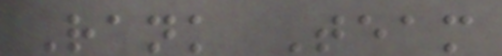Rank Team
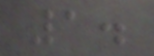1.
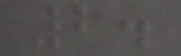2.
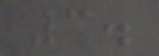3.
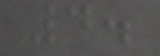4.
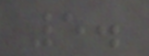5.
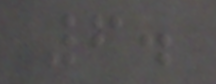6.
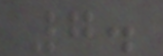7.
